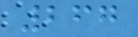267
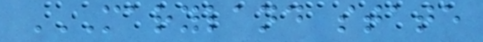MARYLAND STATE
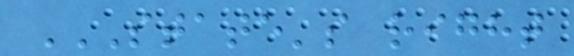STATE'S RIGHT
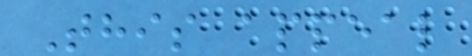This appeal
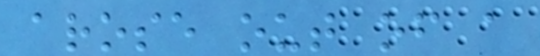arose out of a
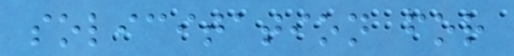solicitation for
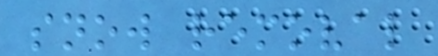snow removal
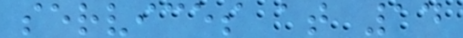services at 14
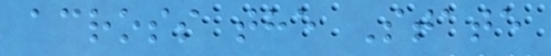across the State
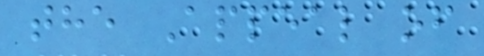the Appeal of
